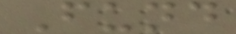Fund
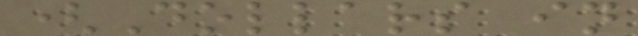(Dollars in
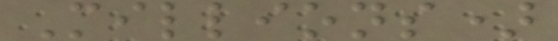Millions)
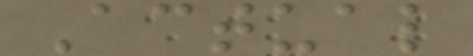Actual
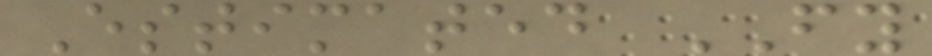Estimated FY
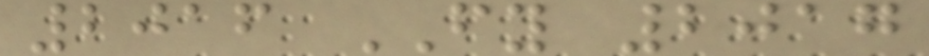2016 FY 2017
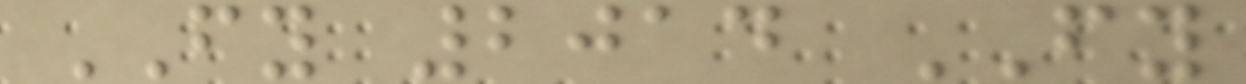FY 2014 FY
